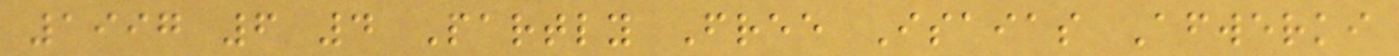1997 6 4 Partly Free Isaias Afwerki
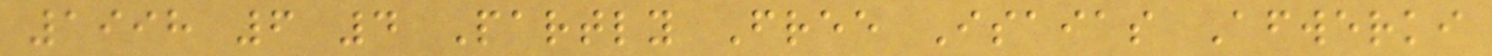1998 6 4 Partly Free Isaias Afwerki
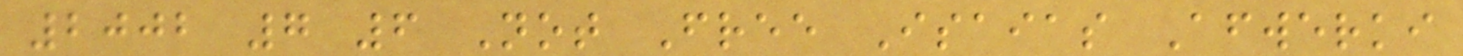2002 7 6 Not Free Isaias Afwerki
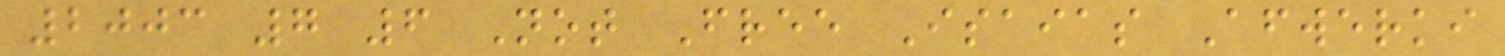2003 7 6 Not Free Isaias Afwerki
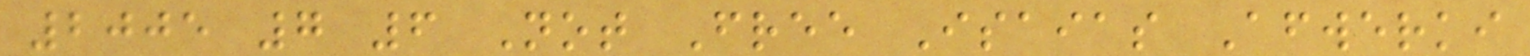2005 7 6 Not Free Isaias Afwerki
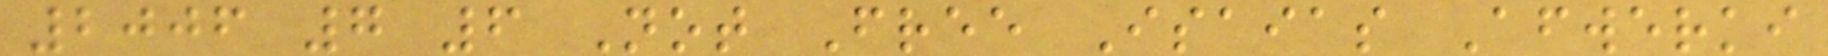2006 7 6 Not Free Isaias Afwerki
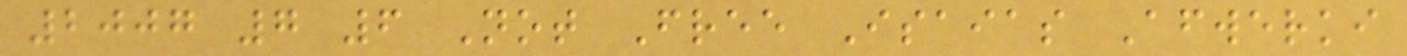2007 7 6 Not Free Isaias Afwerki
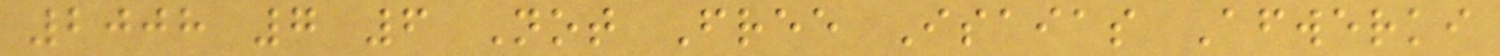2008 7 6 Not Free Isaias Afwerki
